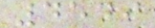4549
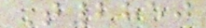T2850
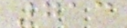713
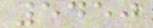5450
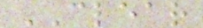CLEAR
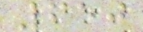650
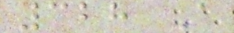328 A
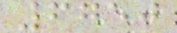6750
